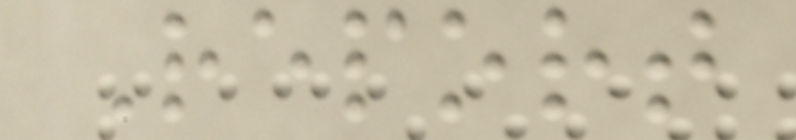Report
